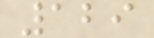129
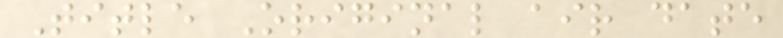Title Original air date
